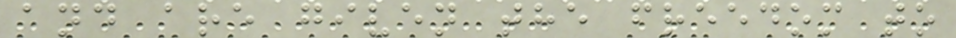and are given the freedom to
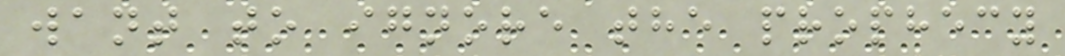want to ignore the prophecy
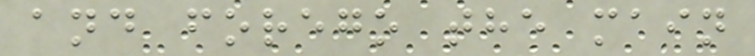and forego the main
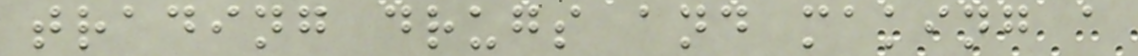trading drugs and making a
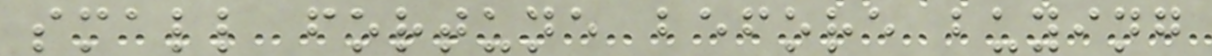small fortune before buying
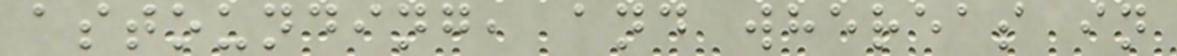astounding, and whereas in
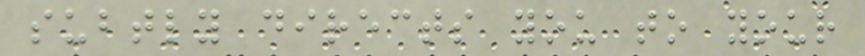subtly directs you to your
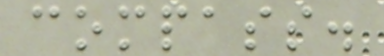compass.
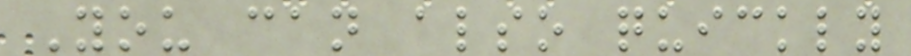You can also quickly
